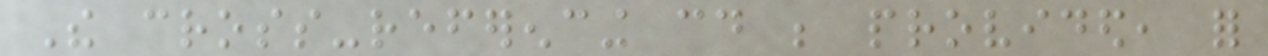The cross-referencing could be provided, for
